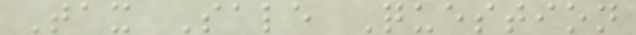Tax Sale Question
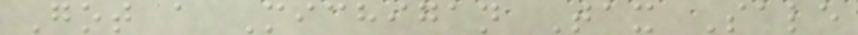Got a Michigan Tax Sale
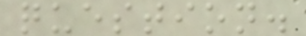question.
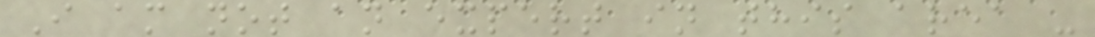I am not an expert in this area -
